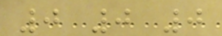0 0 0
